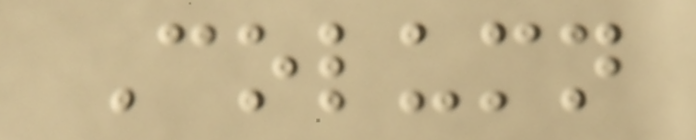Column
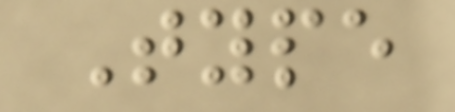Type
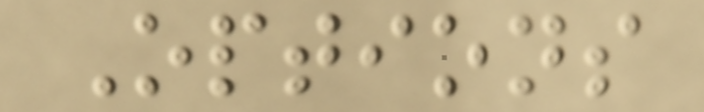Options
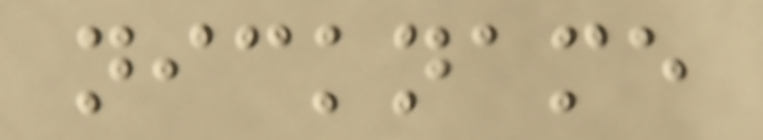nickname
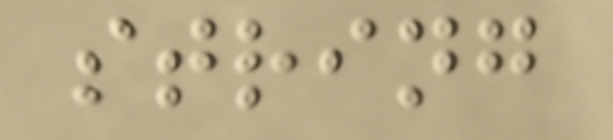string
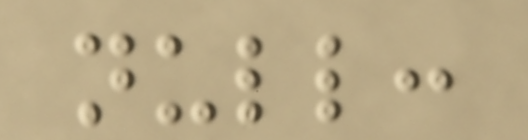null:
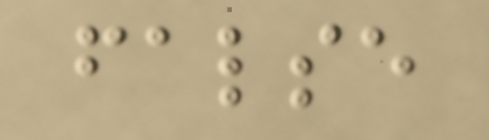false
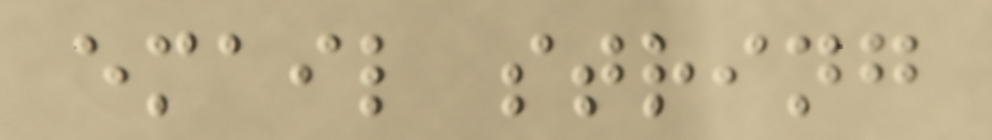email string
